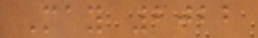May 2022
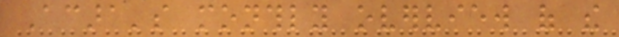Acara's monthly overview of the
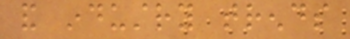and industry trends
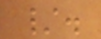/.
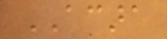ACARA
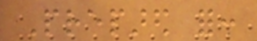Prepared for:
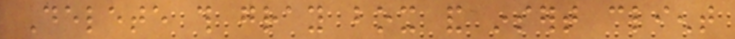Delete this gray box and insert client
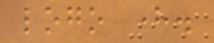logo here.
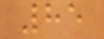85
